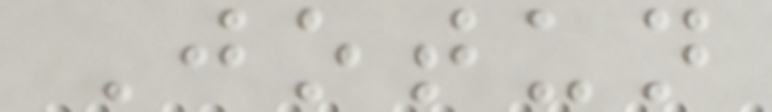Jotun
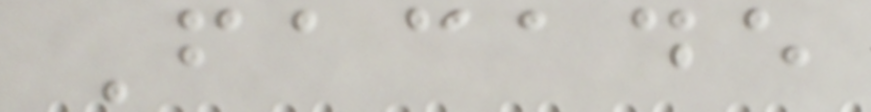Facade
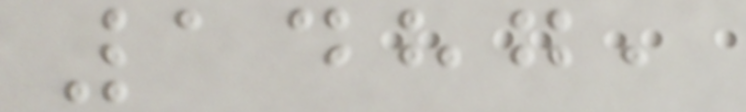1487,
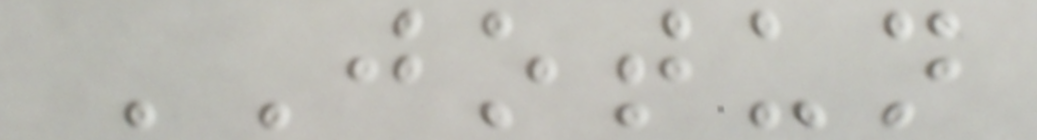JOTUN
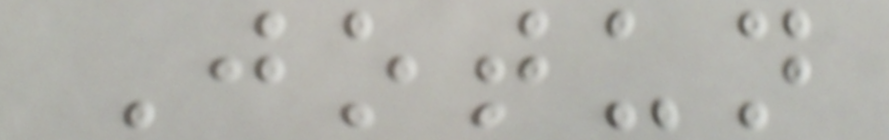Jotun
